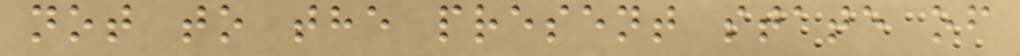not to the present state of
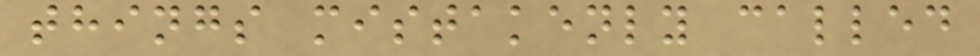things mistakenly called
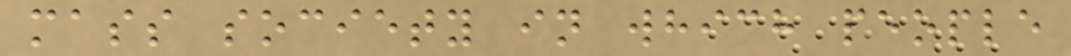mass society in which people
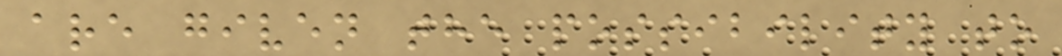are given the possibility to
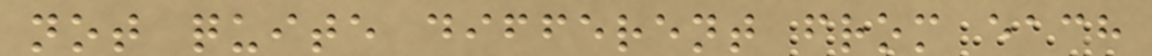not quite different from each
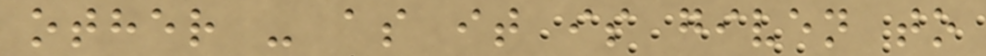other - as it is given to
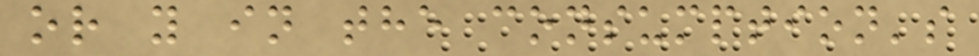or y in the consumption's
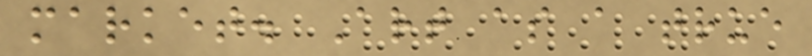market. Art as a true
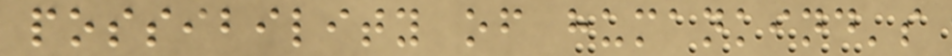possibility of humankind's
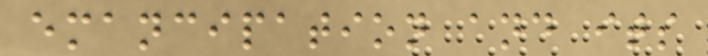emancipation and its
